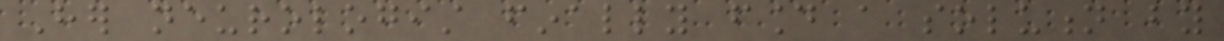Her neurologist finally found a solution by
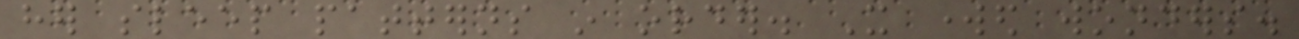her sleep patterns in order. It worked wonders.
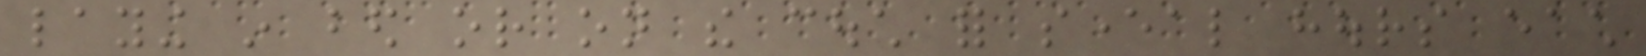laying in bed or on the couch for several hours each
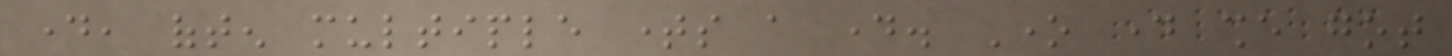day, often multiple times a day. One day she got
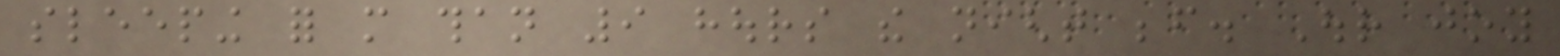sleeping for more than 9 hours the night before. Our joy
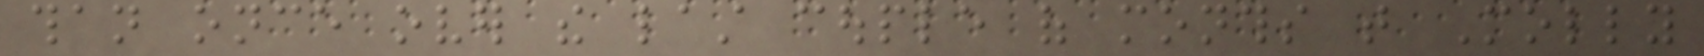than once over the last couple of months that Molly
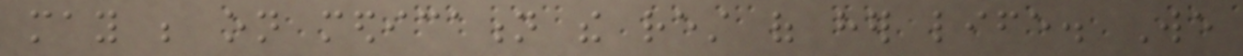may be on medication the rest of her life. We
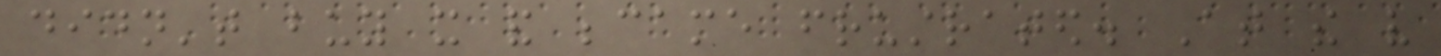didn't buy it and became frustrated. At the very
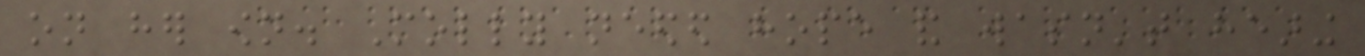on her own. Molly needed hope and wasn't hearing
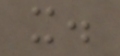it.
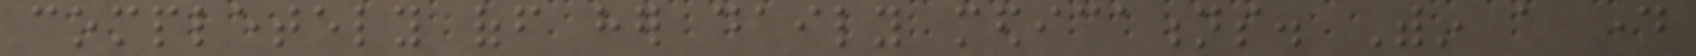completely off her daily medications. Within a day
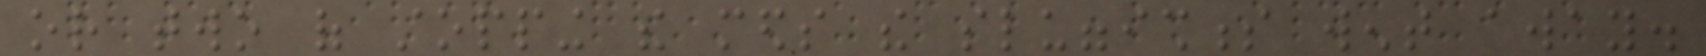or two of stopping the meds the sluggishness went away.
